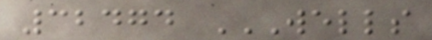32474 WELLS
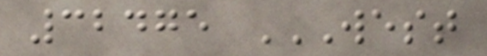32475 WEST
